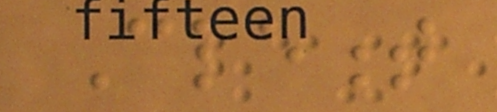Clement
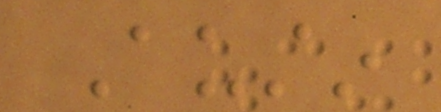Austin
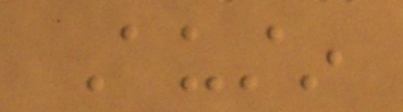Austin
